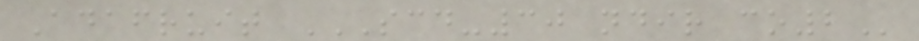Adafruit SCD-30 NDIR CO2
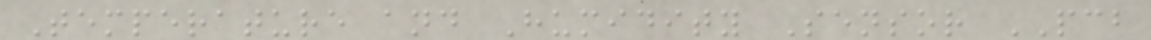Temperature and Humidity Sensor PCB
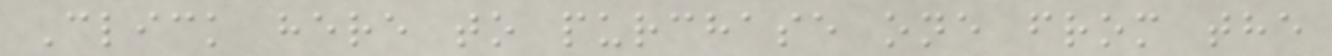Click here to purchase one from the
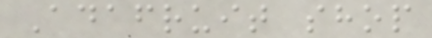Adafruit shop
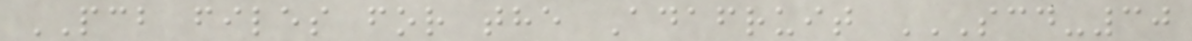PCB files for the Adafruit SCD-30
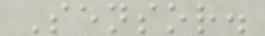Sensor.
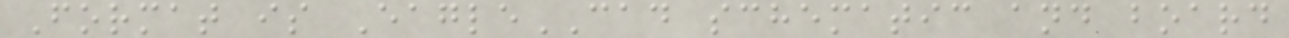Format is EagleCAD schematic and board
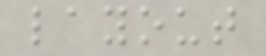layout
